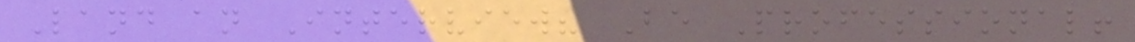Land an Interview? Be Professional!
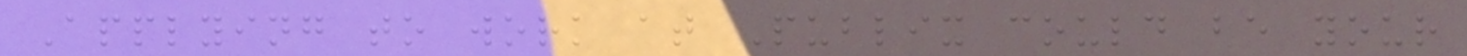Applying to work at Publix could be your
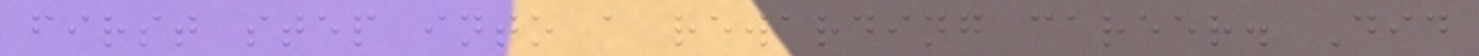first step into a rewarding career. Did
